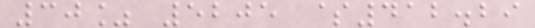30% 5205 $412.29
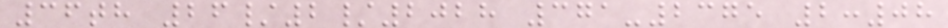36th 26/2/2028 371-2375 2:08
